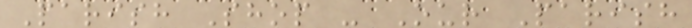Parish Shop - Our Parish
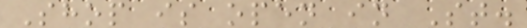Shop is open in St.
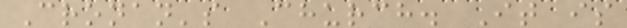Cronan's Church. It is
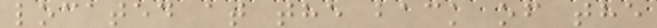located at the back of the
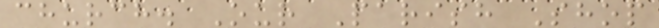church. Our Parish Shop
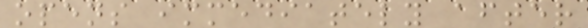opens immediately after
